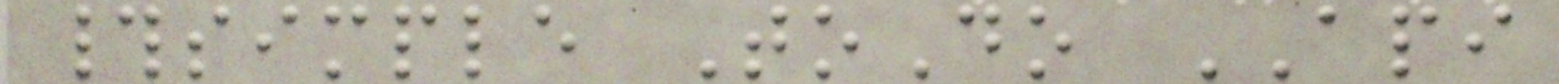#simple ToDo API
